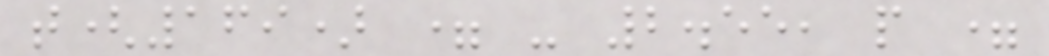t(169) = - 2.55, p =
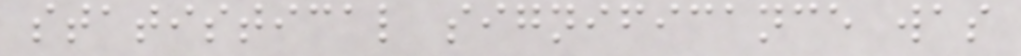statistical significance was
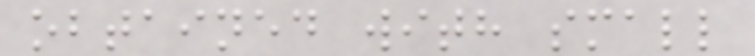obtained with small
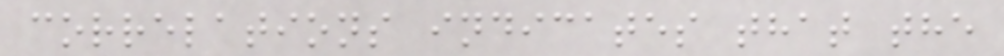correlations indicates that the
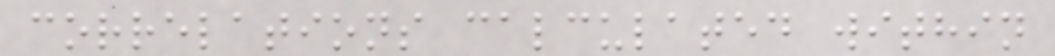correlations calculated within
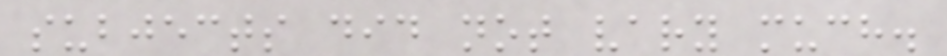subjects did not vary much.
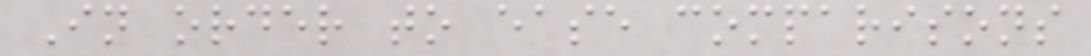In order to ease comparisons
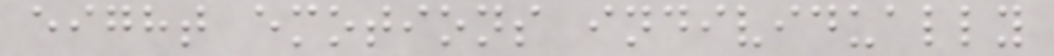eight emotions individually
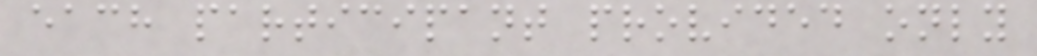each participant provided only
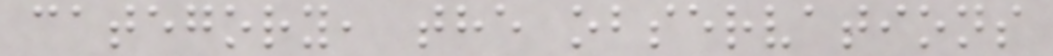category, the observations
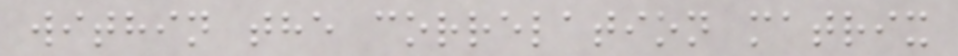within the correlation matrix
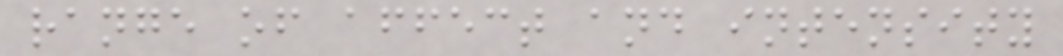range of affect and intensity
